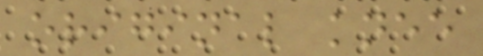original knee
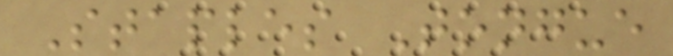Staples Tongue
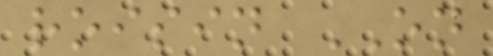roisin ON
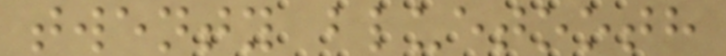twenty bluetooth
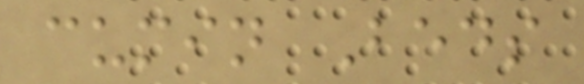cumin Beds
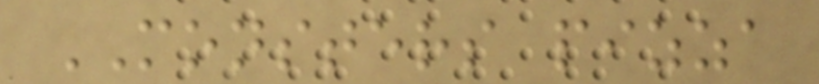MONSTERS pizza
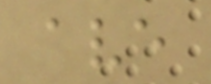ave
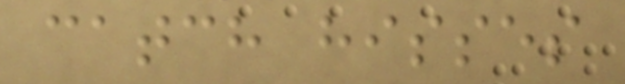catch hisses
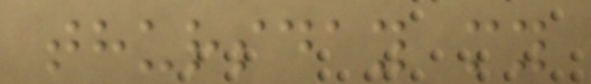thursday my
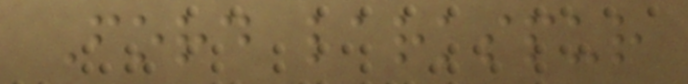Ford larkspur
